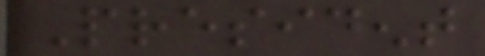President
